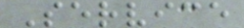Service
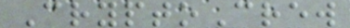CryptoCrew
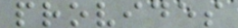provides
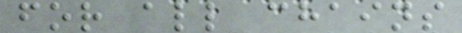for all chains
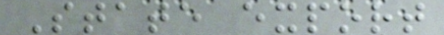State export
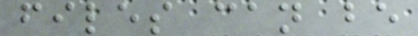files can be
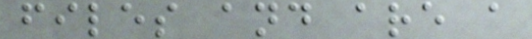files and are a
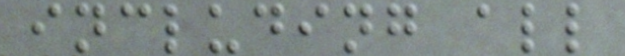including all
